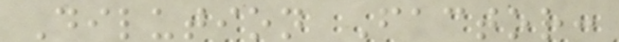Dilution Factor:
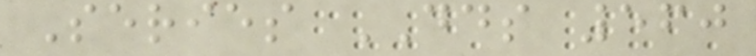Series DDS 560
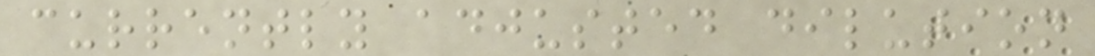currently adjusted dilution
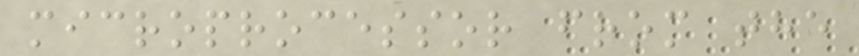microprocessor from the
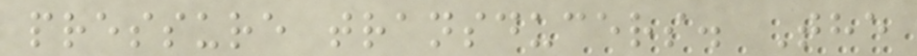pressure transducers. The
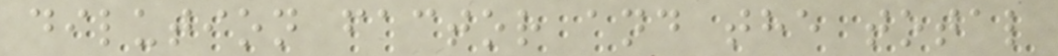dilution factor and the total
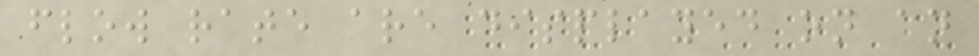flow rate are displayed on an
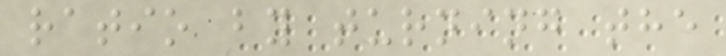ratio by turning the
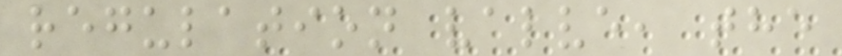regulation valve, the
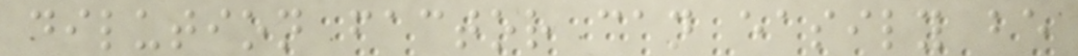dilution factor can easily be
